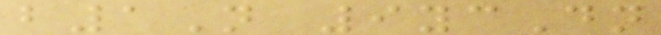b1N 9ycDn
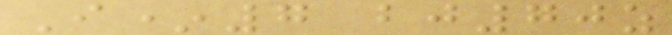I*7 bj70z
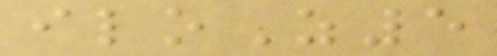iloZ5
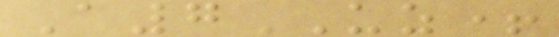A7UZ+
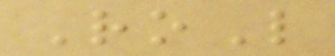RoL
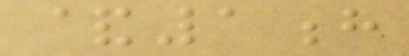&1h
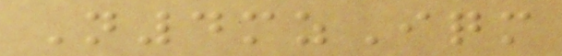N4mzIqm
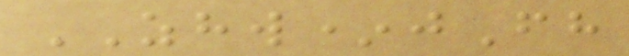ZHW*jFh
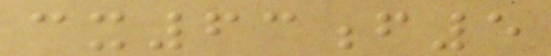cx63f5
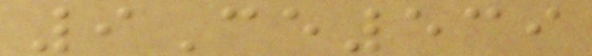9Ce539
